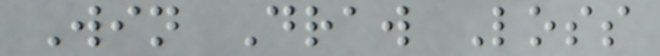Win Draw Loss
